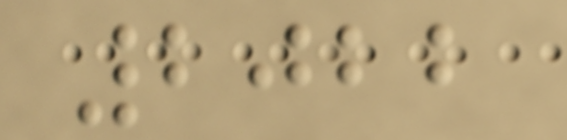2022
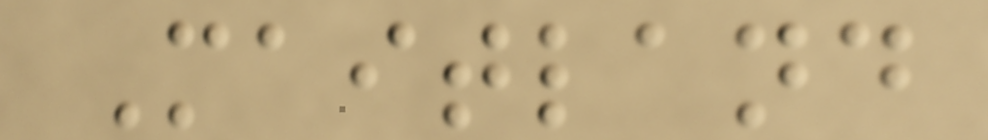Maitland
